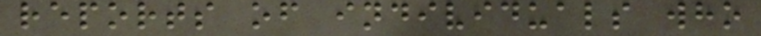reports of individuals who
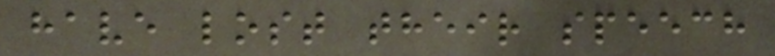have lost their speech
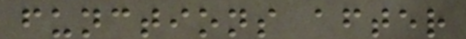functions after
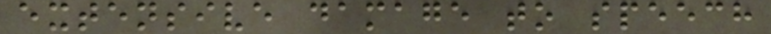extensive damage to speech
